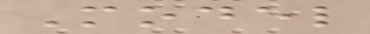Model
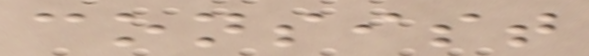consist
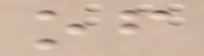of
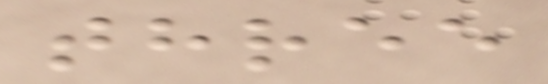three
